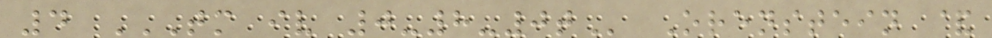4 TM IV 0-8-0T Orenstein &
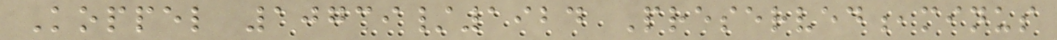Koppel 10739/1924 Preserved,minus
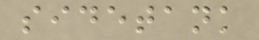sidetank
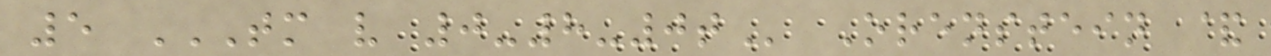5 TM V 0-8-0T Orenstein &
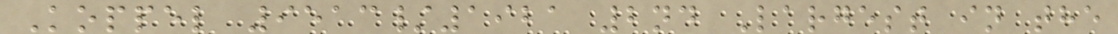Koppel 9513/1921 2nd Largest in the
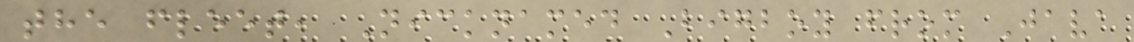the fleet, Nicknamed Bigboy from Java
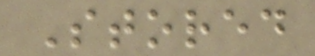Stored
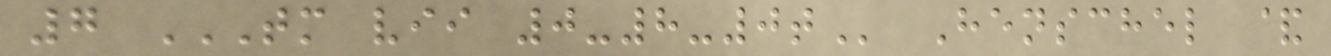7 TM VII 0-8-0T Henschel &
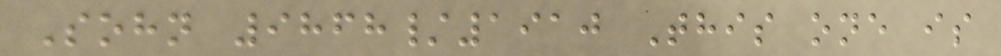Sohn 9868/1910 This one is
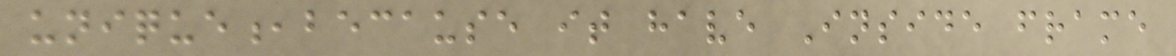unique,because it have Inside frame
